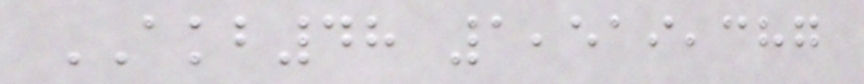AKB48 1,519,387
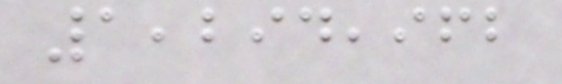1,294,962
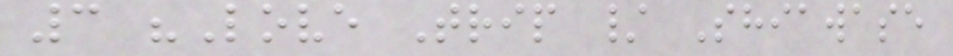3 "Love Trip / Shiawase
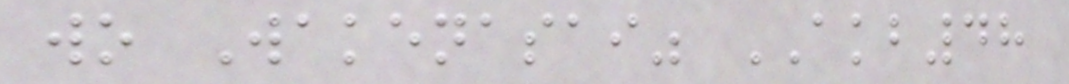wo Wakenasai" AKB48
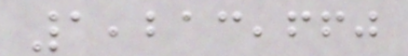1,213,660
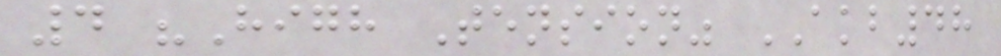4 "High Tension" AKB48
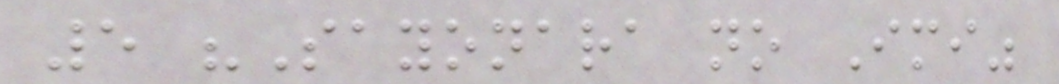5 "Sayonara no Imi"
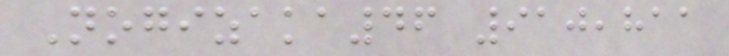Nogizaka46 910,811
